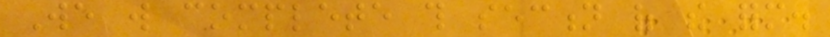We will complete this section of the form.
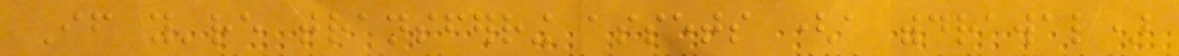If you're transferring assets (a withdrawal)
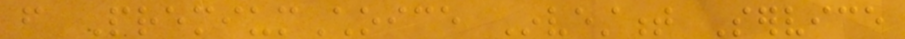from PremiumChoice Investment Service
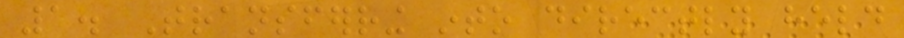1. Transferring into directly held
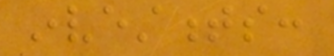investments:
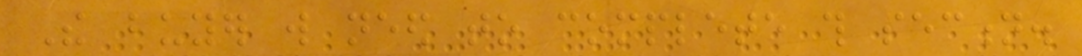The buyer will need to complete this section.
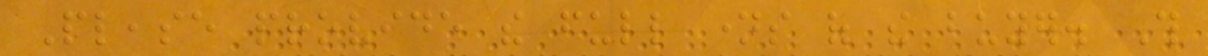Please provide the full names of the buyer. This
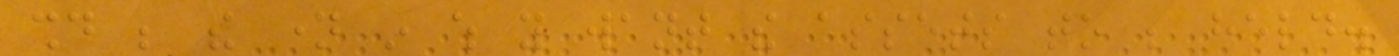should be the name in which you want the assets to be held.
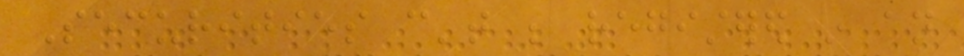Securities can't be registered in an
